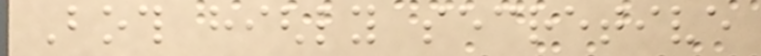Both highly secretive
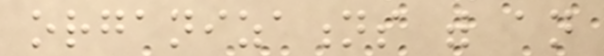organizations with an
